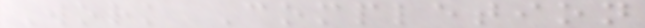Work Completion
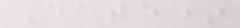Date*
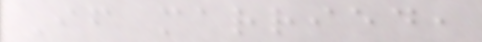If married,
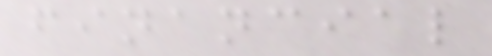financial
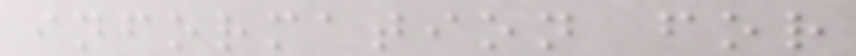information for
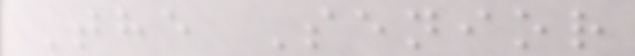The Senior
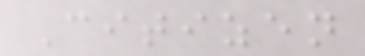Citizen
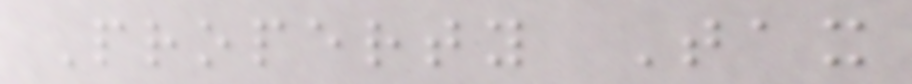Property Tax
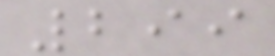299
